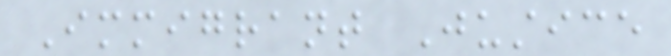Immigrant Justice
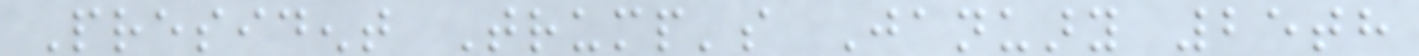President Trump's January 25th
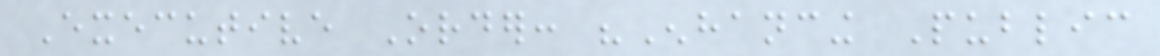Executive Order: "Enhancing Public
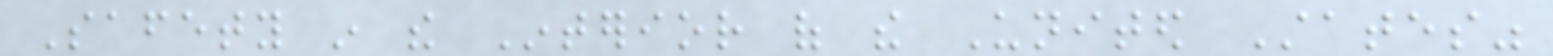Safety in the Interior of the United States"
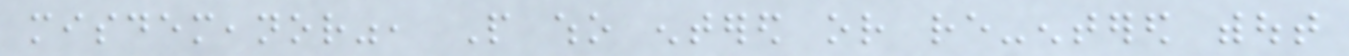misdemeanor", People who entered or re-entered without
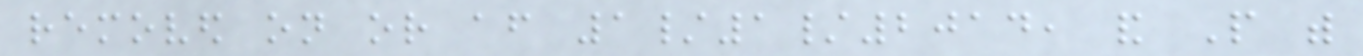removed on or after 1/1/2014, and People with
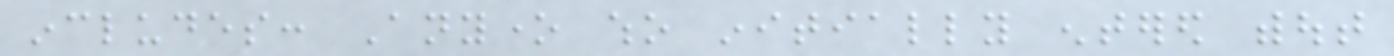includes: Anyone who initially entered without
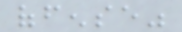offense"
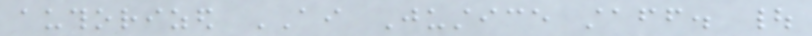authorized AI Justice staff. |
